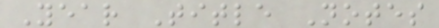Year Title Notes
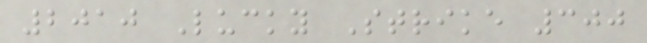2010 Lucky Strike 300
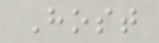Host
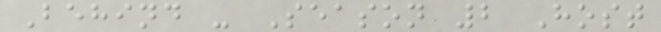Behind - Season 2 Host
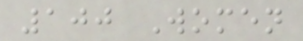100 Women
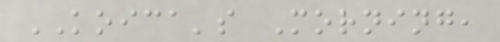KOICA's Morning,
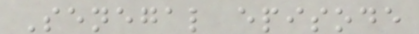Senegal episode
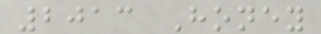2013 Honey
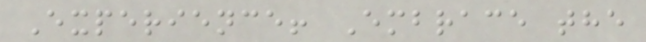Experience! Embrace the
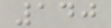140
